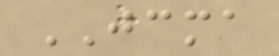JCMA
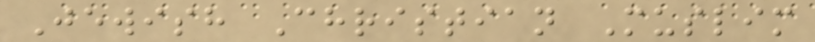Jewish Christian Muslim
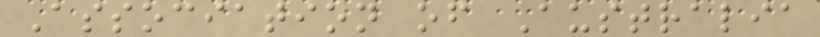Association of Australia
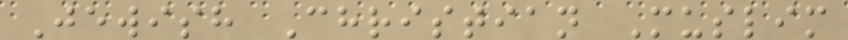Jewish Christian Muslim
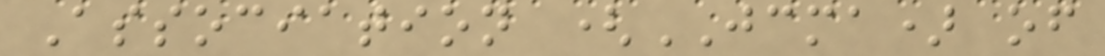Association (JCMA) of
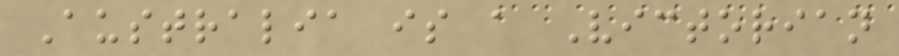Australia is a Victorian
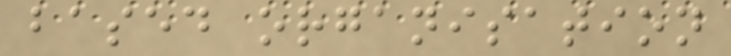based organisation
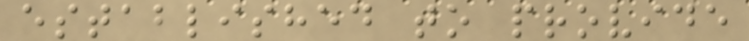established to provide
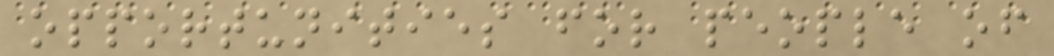opportunities for people of
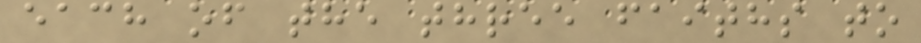each of the three faiths to
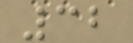32
